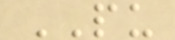PU
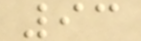93
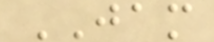JAM
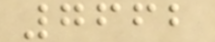7662
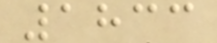1833
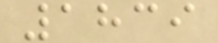1839
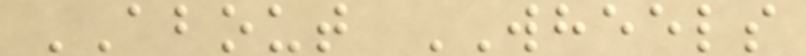ABOUT WHEELS
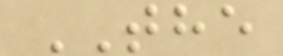THE
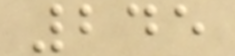245
